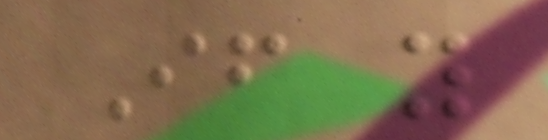If you
